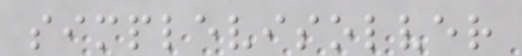simplevisolver
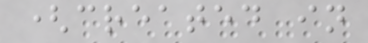(created in
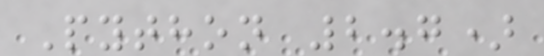Python 2.7)
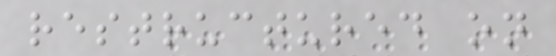restructured on
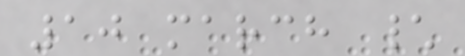10 march \
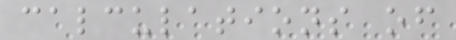calculations of
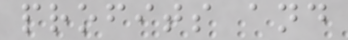profits and
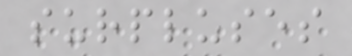surpluses
